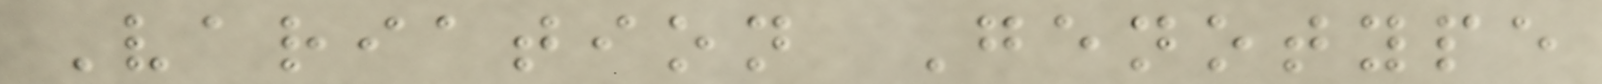Variation Genotype
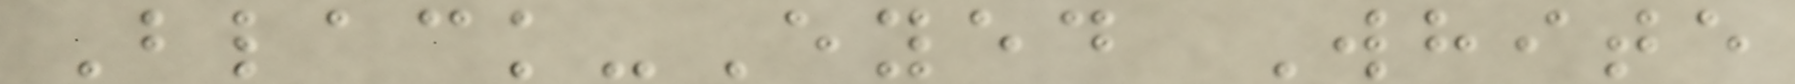Black-Eyed White
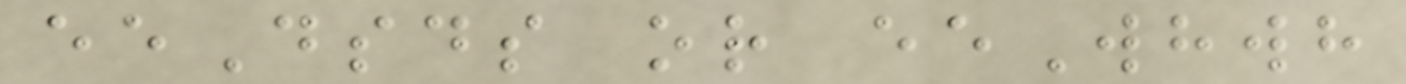eeDsds or eeWhwh
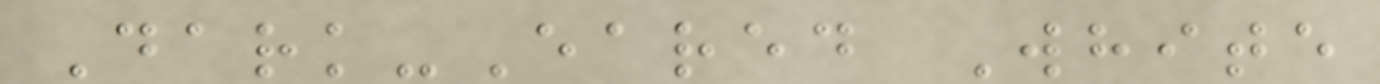Dark-Eared White
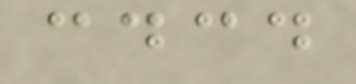cdcd
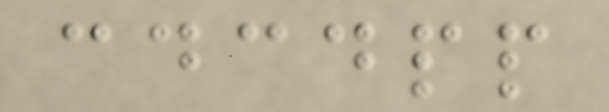cdcdpp
